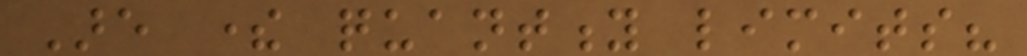Are there quantity limits?
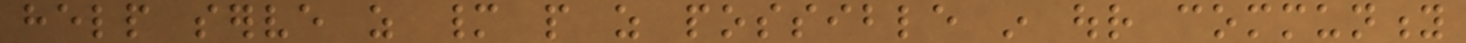help serve as many people as possible in our community
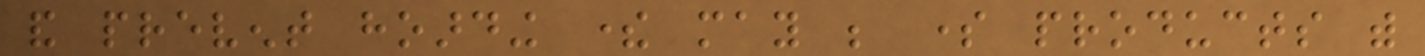and prevent hoarding there may be some products with
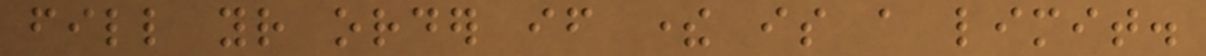fill your order if there is a limit.
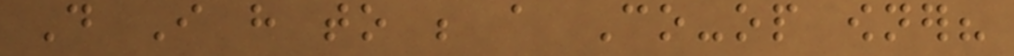Do I have to be a Co-op owner?
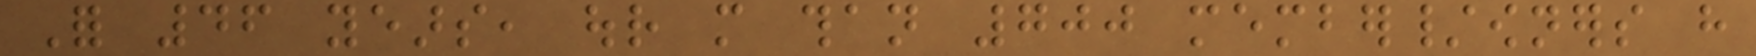For 46 years, our more than 700 member/owners have
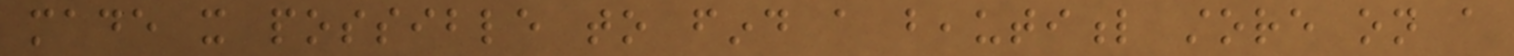made it possible to find a beautiful store on a
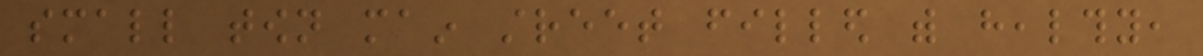small town main street filled with healthy,
